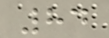84
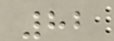82
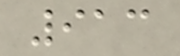913
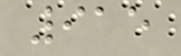915
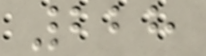228
